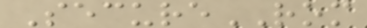SecureROM
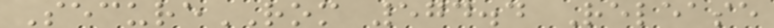SecureROM 574.4 Release
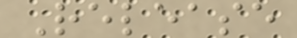Release
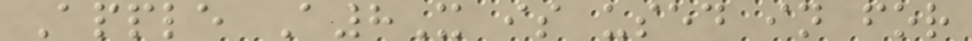Apple A8X is used in for
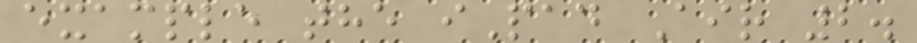example the iPad Air 2.
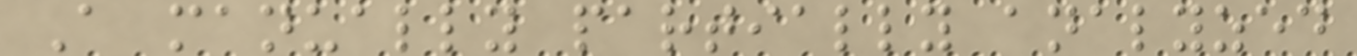A manually partially analyzed
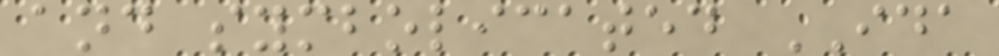and symbolicated IDA
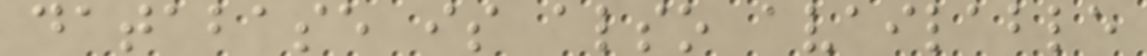database is also available
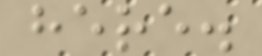here.
